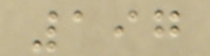197
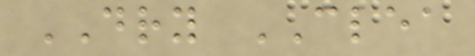DRY CLEA
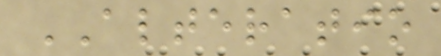ALTERATIO
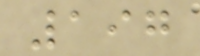197
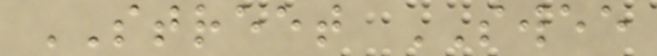STREET SWEE
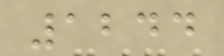1244
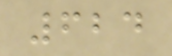624
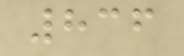836
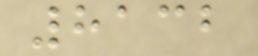8132
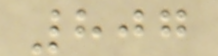807
